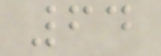64
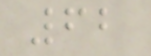62
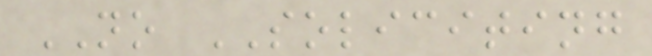NO SOLICITING
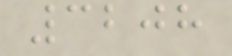3208
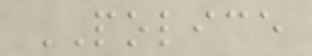POLICE
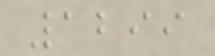1299
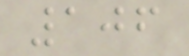106
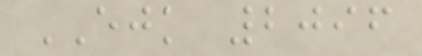EJK 2096
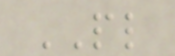PL
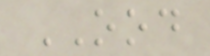OOD
